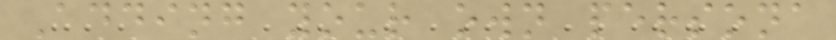Adding your own persona
